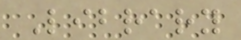Library
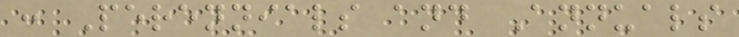: Perennials and Annuals
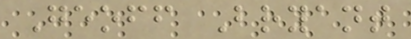Geoff Bryant
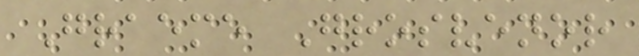Graeme Grosvenor
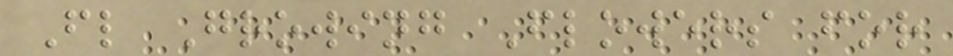Fl Growing Flowers for
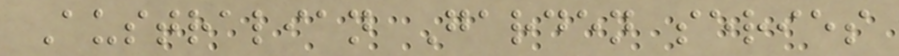Australian Garden series
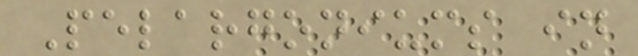Pelargoniums in
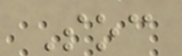Soc
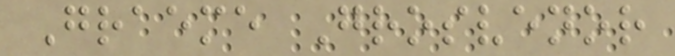Graeme Grosvenor
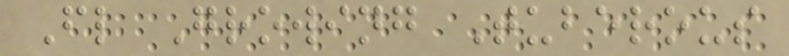Fl Growing Tuberous
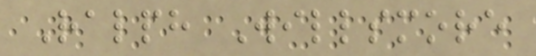Ralph Willsmore
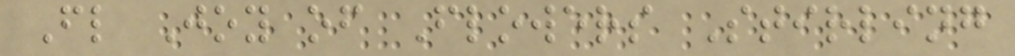Fl Joy of Flowers Stirling
